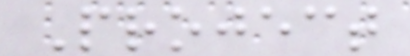Project
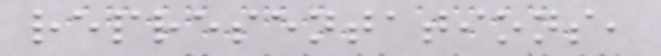representations,
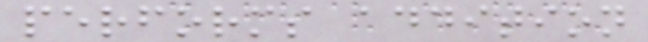performs addition
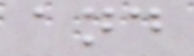and
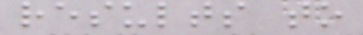results to
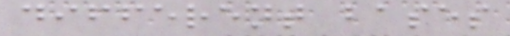different bases
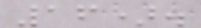16).
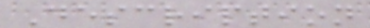Description
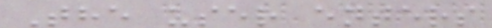The user enters
